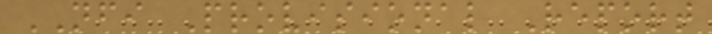NFI Provisional Report
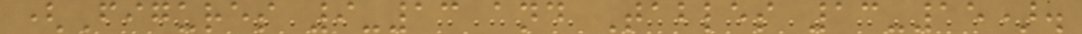(Figures 9-13 and Tables 13-15).
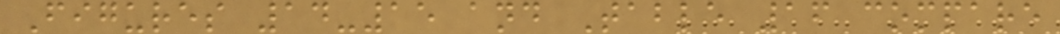Figures 14-15 and Table 16 compare
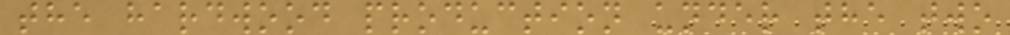the hardwood production under the two
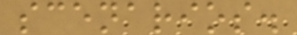scenarios.
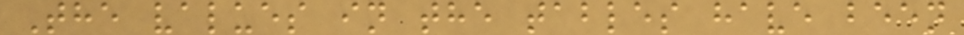The values in the tables have been
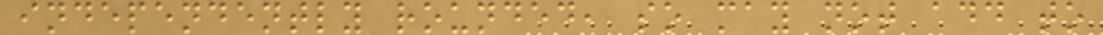independently rounded, so may not add to
